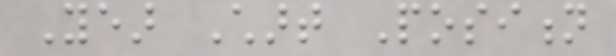Year Chart Position
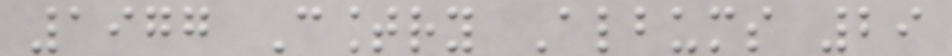1977 Country Albums 29
